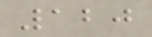120
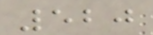520
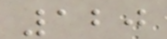120
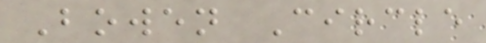Bowen Circle
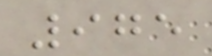975
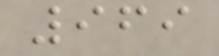969
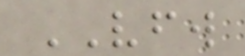VFW
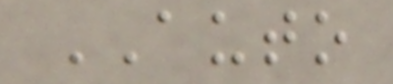AUTO
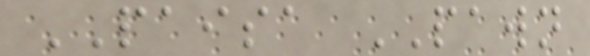PAISA PAWN
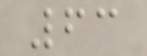63
